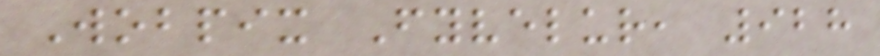Wobpix Fyvelur, 928
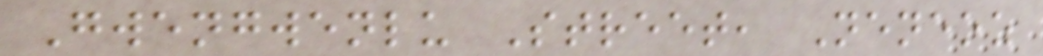Gwengwenlu Street, Neneoz
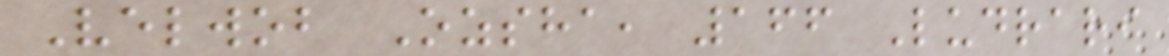Velwob Ozsha, 166 Ludrari
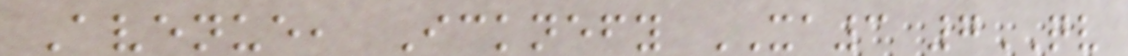Avenue, Icknefy XA3 7QV
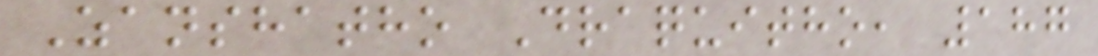Zanshatho Draquitho, 187
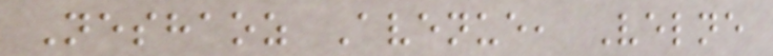Neshaoz Avenue, Velne
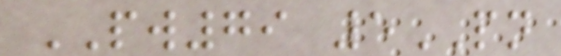PW79 5PN
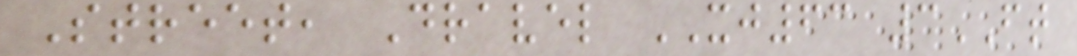Street, Dravel XJ63 3FT
